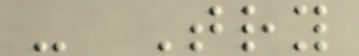- Try
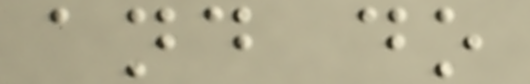and do
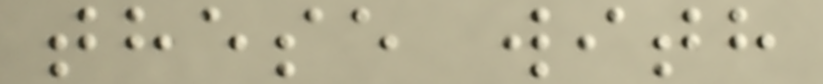these with
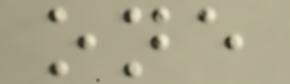one
